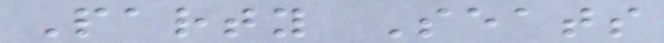Party Seats
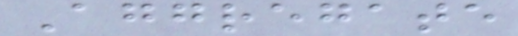Aggregate
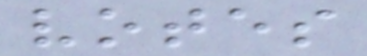votes
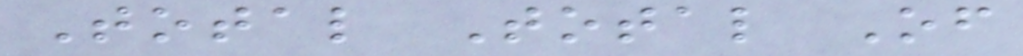Total Total Of
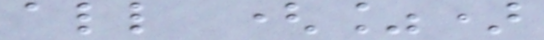all (%)
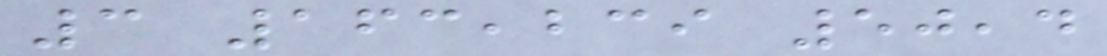3 163,239 50,4
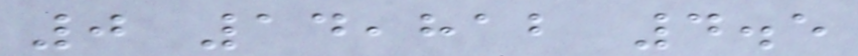0 14,812 4.5
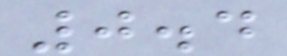0.4
